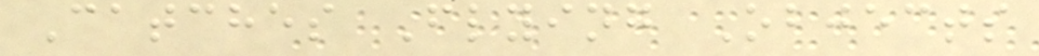Catches Flying Objects
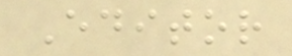Editor
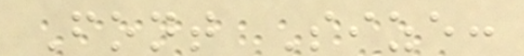Font Size:
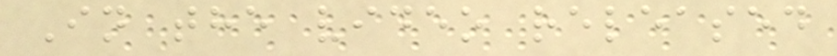In the video released
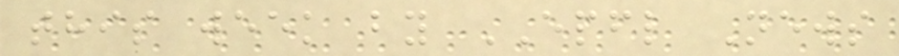this week by EPFL News
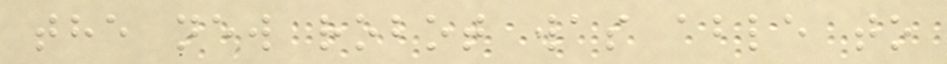the new robot was able to
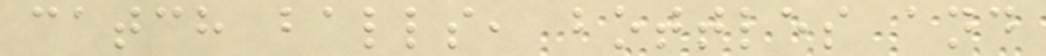catch balls, bottles and
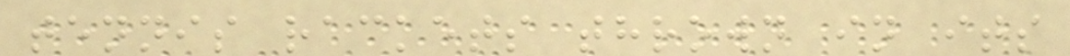tennis rackets thrown in its
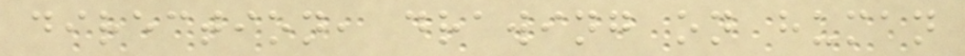direction, drawing on human
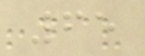65
